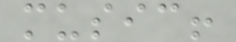music!
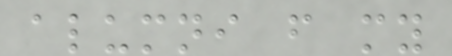alumni from my
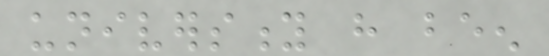university have been
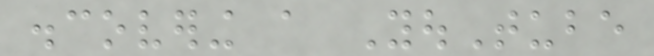discovering a YouTube
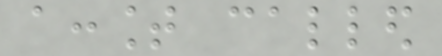account called
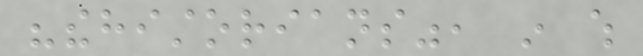"thehistorians", in which
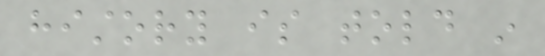history is told in
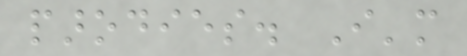parodies. I'm
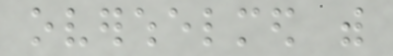overwhelmed with
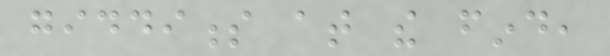giddiness at the find,
